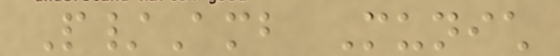P/Amb Munich
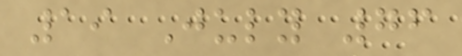19 July 76
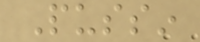Pussin
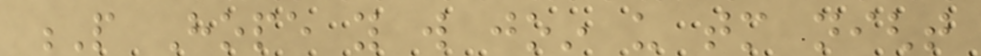P Hope you will join us tomorrow night
